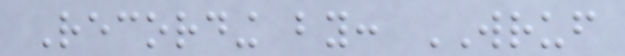Recording by: WRUF
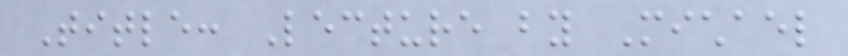Title: Lecture by Michael
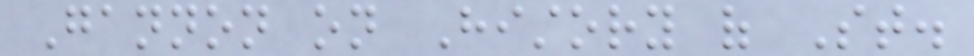Gannon on History of St.
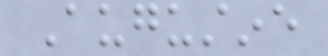Augustine
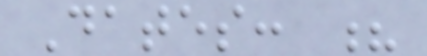Dates: ?
